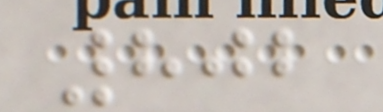802
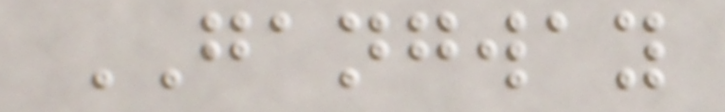GANGWAY
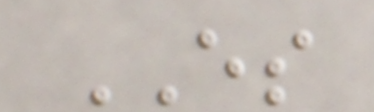ES
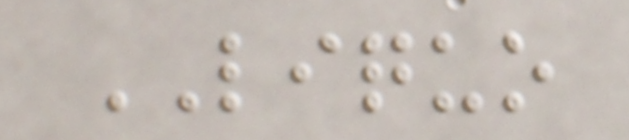LIQUO
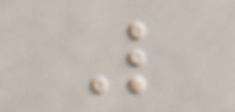L
